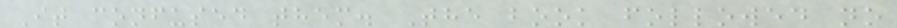It confused them. The book followed no
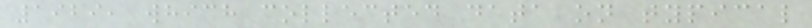1929, which collected data on typical
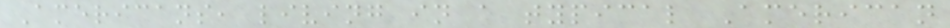Americans, living in a typical American
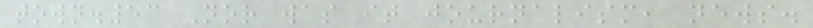town.53 Nor was it journalism, news.
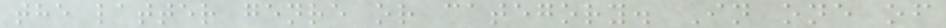the latter genre or category. In one of
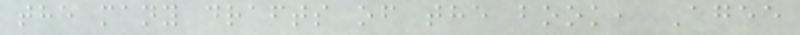the many drafts of the book, Agee
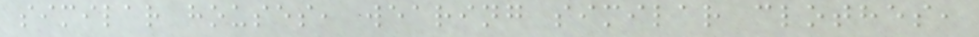similar houses, wearing similar clothes,
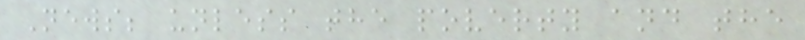News; unless the poverty and the
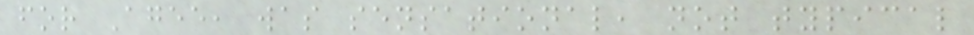for Agee, was sensational, not typical
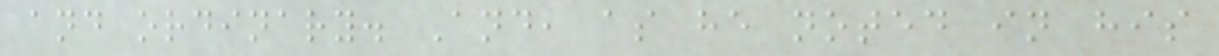and ordinary. And, as he noted in his
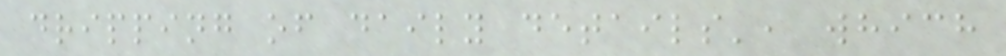dripping of daily details', which
